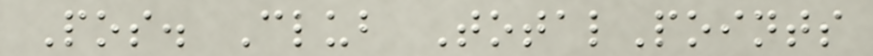Pos. Club TotalPoints
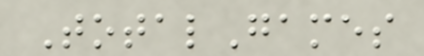TotalGames
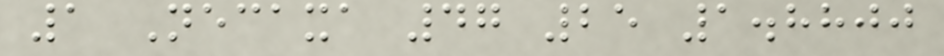1 Necaxa 47 25 1.8800
